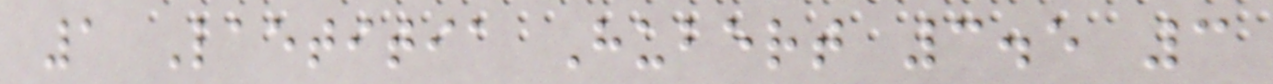1 Laetitia Hubert 3.5 3
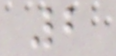2
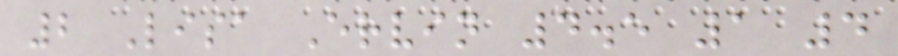2 Lisa Ervin 4.5 1 4
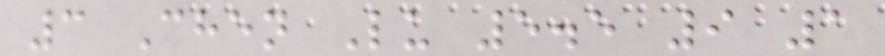3 Chen Lu 5.5 9 1
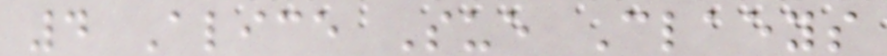4 Alice Sue Claeys
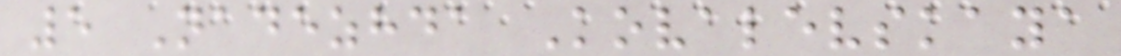5 Nadezhda Kovalevskaya
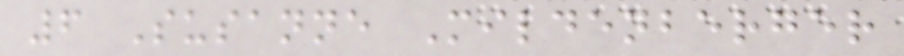6 Susanne Mildenberger
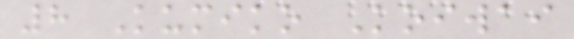8 Kumiko Koiwai
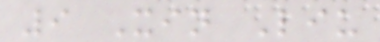9 Xin Liu
